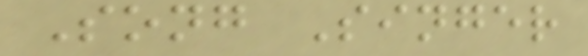Song Singer
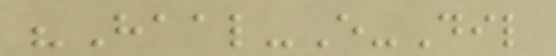"Haal-E-Dil
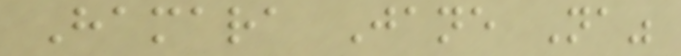Hamara Jane Na"
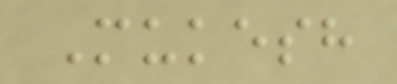Mukesh
